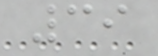39
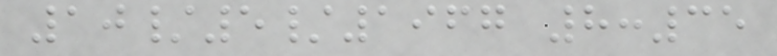10/5/1967 8:35
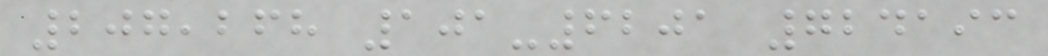207,268 101-6201 724193
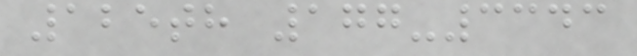125th 177-3343
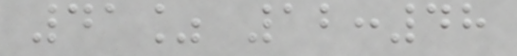41% 12:48
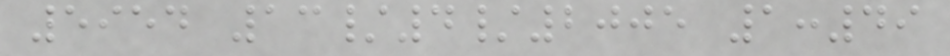5954 13/4/2005 1:49
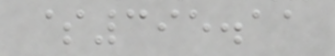$395.11
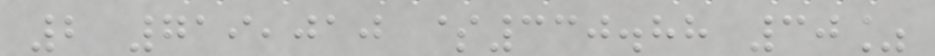2 719,010 $330.88 30%
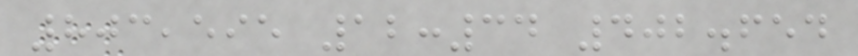803,595 12:34 402.654
